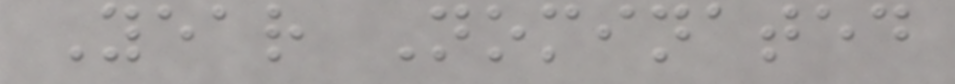Year Nominated
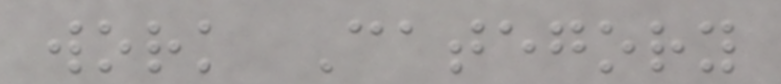work Category
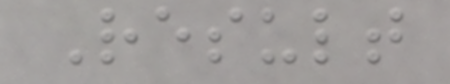Result
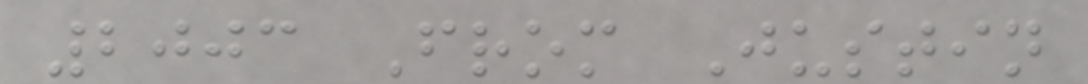2003 From Justin
